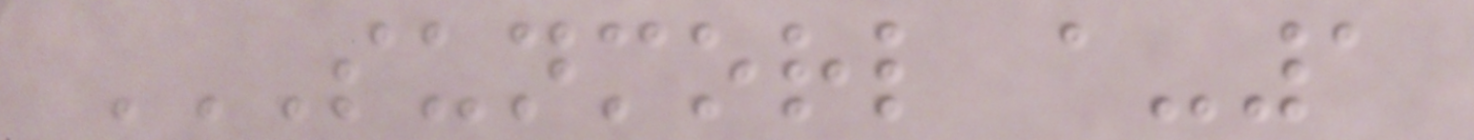SUNMORL A-1
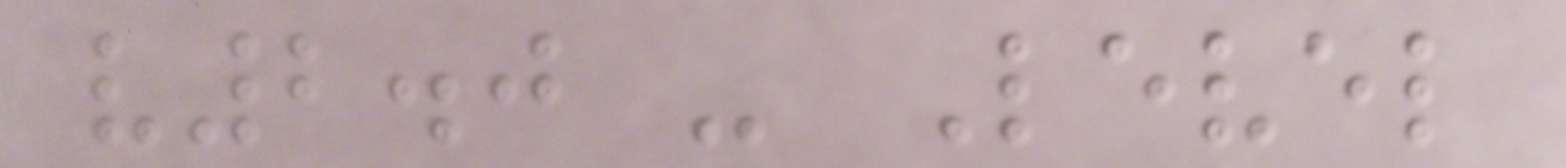v2.0 - Level
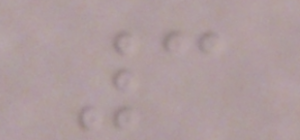3
